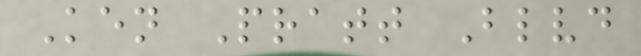Ken Pratt Blvd
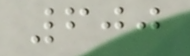600
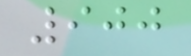900
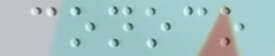conoco
